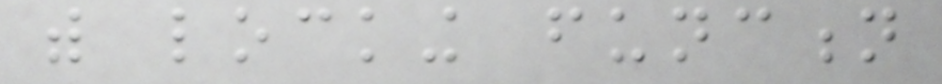with locking function
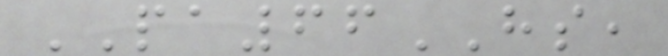PA66HS,
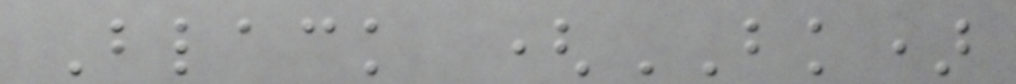Black (BK)
